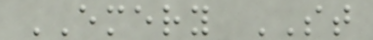EMERY ST
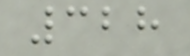328
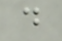d
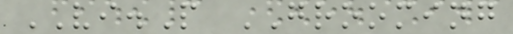VI.P GROOMING
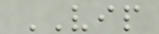VIP
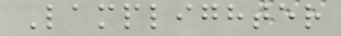Lamplighter
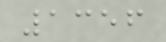1356
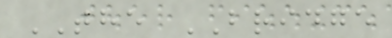THE BRIDGE
